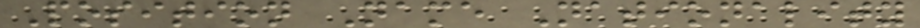Position Name Nationality
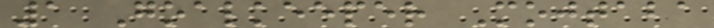1 Goalkeeper Mojtaba
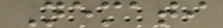Nemati
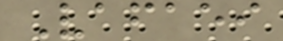Vafaei
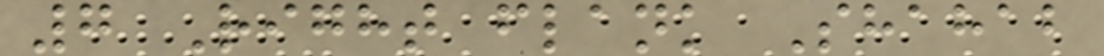7 Right flank Shahab
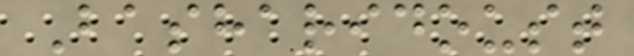Basharidoust
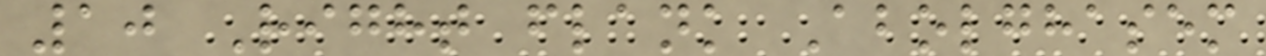10 Right flank Abolghasem
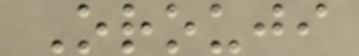Orouji
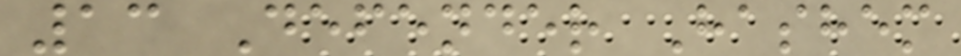13 Defender Hashem
